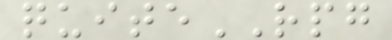quiteRPG
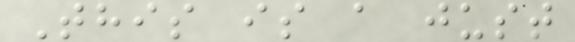This is a just
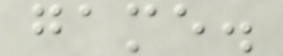game.
